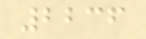2236
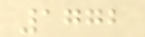1772
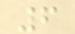6
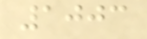1003
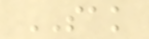SAK
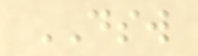DSW
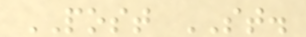POST ST.
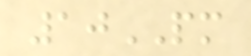10PM
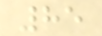85
